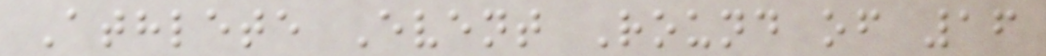Athlete Event Round of 16
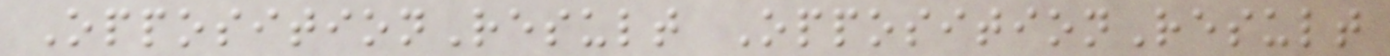OppositionResult OppositionResult
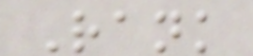Rank
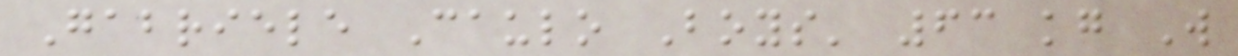Gabriele Caulo Boys' 63 kg W
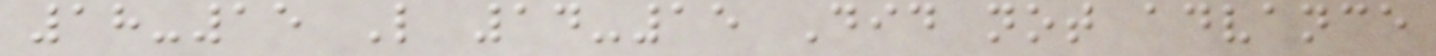18-15 L 14-15 Did not advance
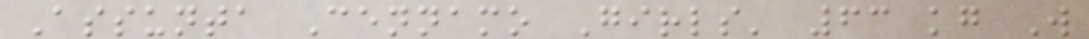Assunta Cennamo Girls' 63 kg W
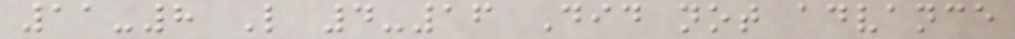11-8 L 4-16 Did not advance
